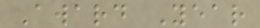Award Year
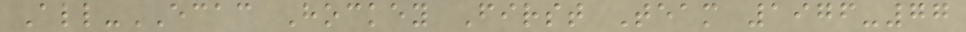All-ECAC Hockey First Team 1976-77
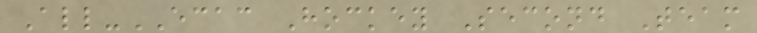All-ECAC Hockey Second Team
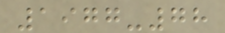1977-78
